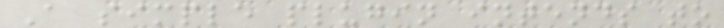A simple plugin intends to
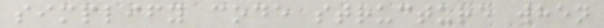simplify code structure when
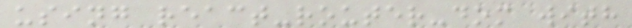using react-router-dom with
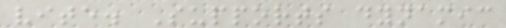vite. Supports dynamic
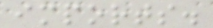imports.
